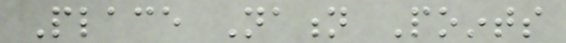Place Nation Points
